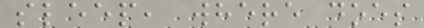sleep, where does
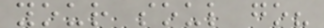your soul go?
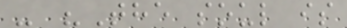- "The soul is
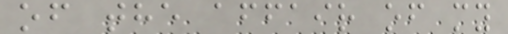of the affair of my
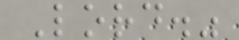Lord."
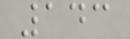143
